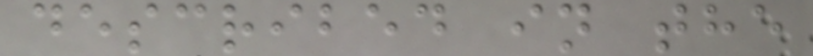described in the
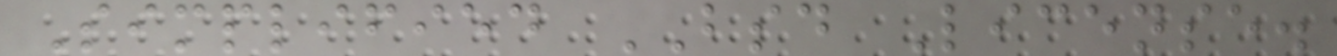Simplified BSD License.
